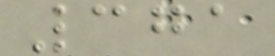371
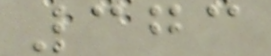373
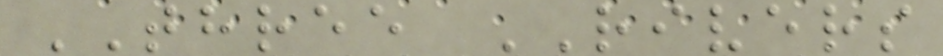THREE RIVERS
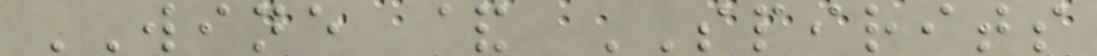WINE & SPIRITS
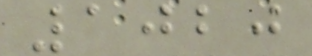1020
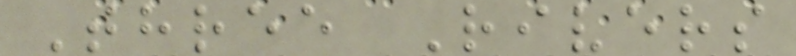Three Rivers
